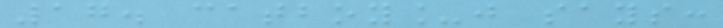17. catboy_j says:
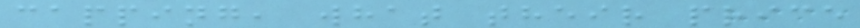capping, what their price
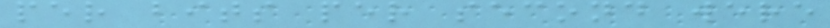per bits per second were
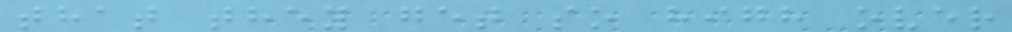that they get so high over
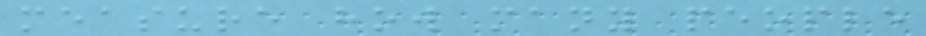measure how many people
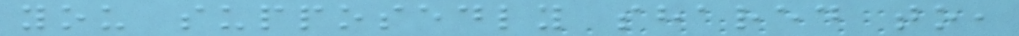you supposedly shared to,
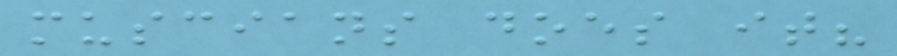muscians does it?
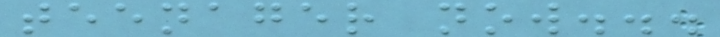teenager now...
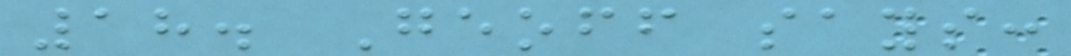18. Geoff says:
